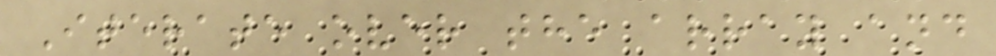Iterate over the array and
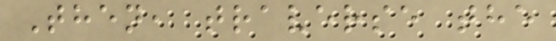Then, traverse the
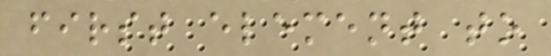first element to
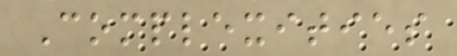Complexities
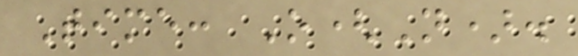Time: O(N).
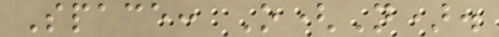Space: O(N).
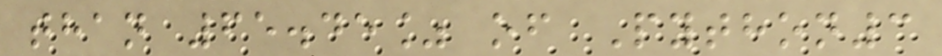than 65.45% of Python3
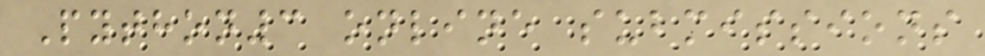Python3 online submissions
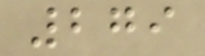279
